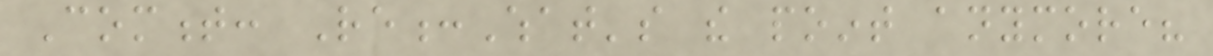Comment: Re:What's the point anymore?
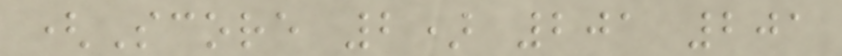(Score 2) 201 201
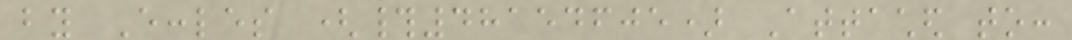by Eccles (#48154605) Attached to:
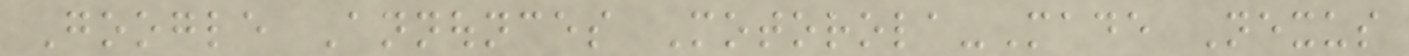Google Announces Motorola-Made Nexus
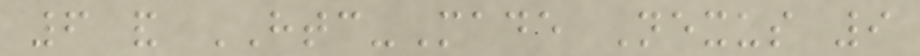6 and HTC-Made Nexus 9
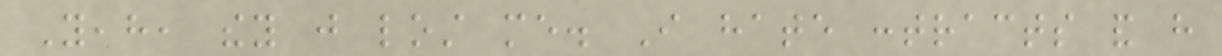Yeah, they just lost me. I hate contracts and have
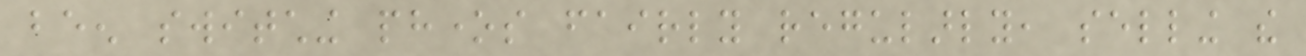been switching phones fairly regularly, selling the
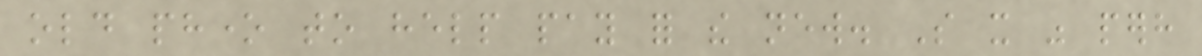old phone to help pay for the new. So it was perhaps
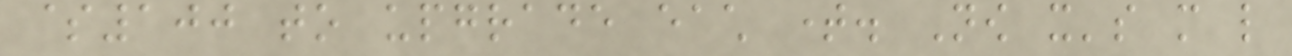$100 to upgrade each time. Now it's more like
